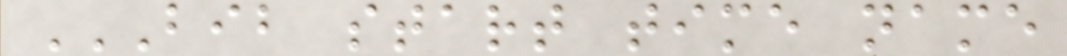BIB START TIME NAME
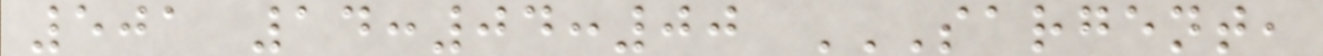501 14:04:00 SARGENT,
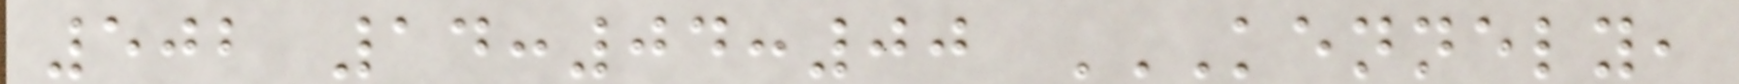502 14:04:00 KENNELY,
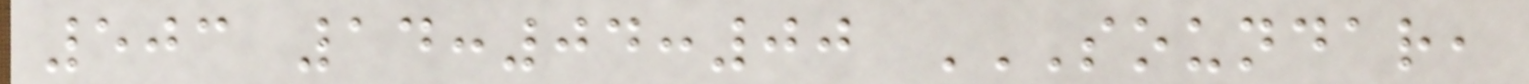503 14:04:00 SOUNDAR,
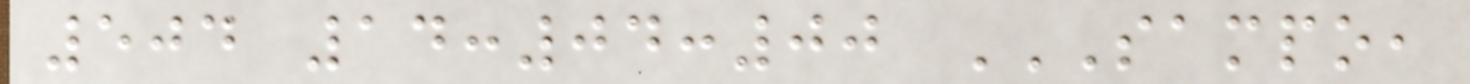504 14:04:00 SAMPO,
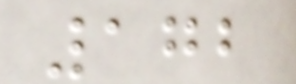172
